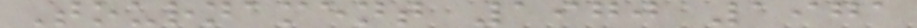Tournament 1970 1971
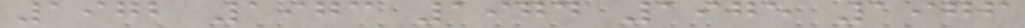1972 1973 1974 1975 1976
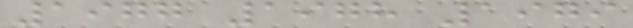1977 1978 1979
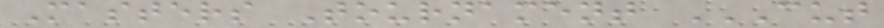Masters Tournament CUT
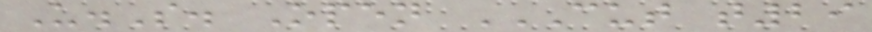U.S. Open CUT T29
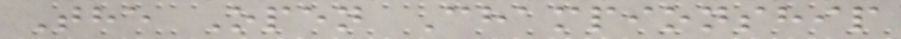The Open Championship
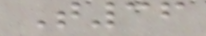T36
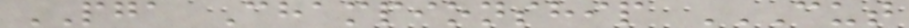PGA Championship CUT
